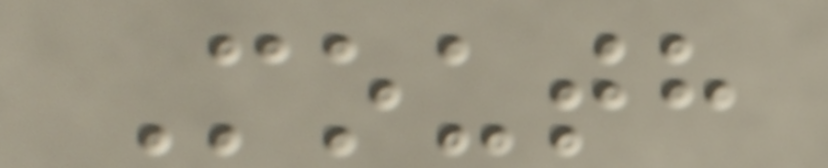Mouth
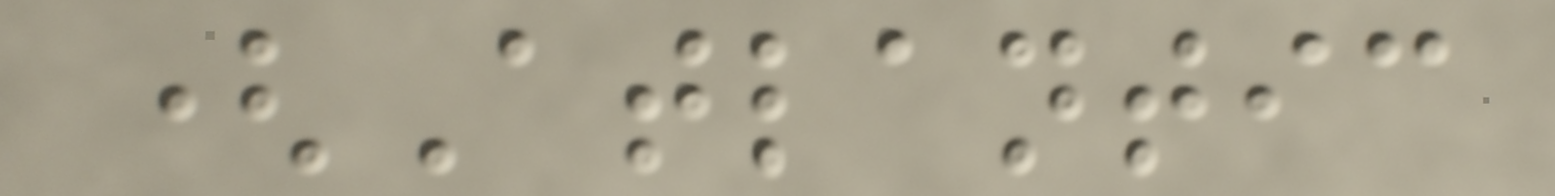(Atlantic
